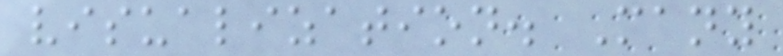visualization. Many
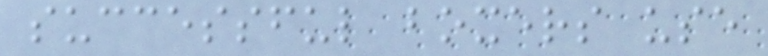successful boxers use
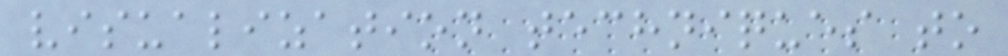visualization techniques to
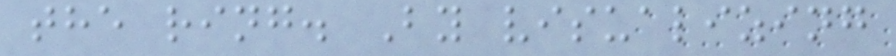the ring. By visualizing
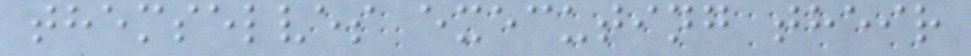themselves executing their
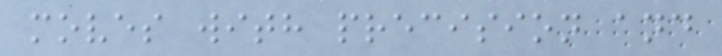moves with precision and
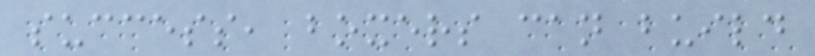success, boxers can build
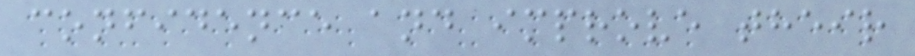confidence and improve their
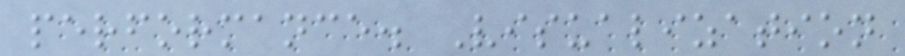performance. Visualization
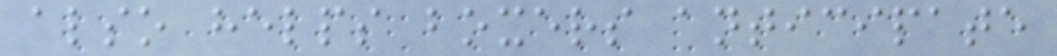also helps boxers anticipate
